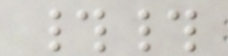##
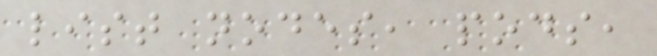list nodes, pods,
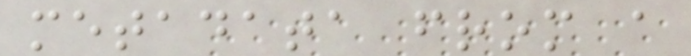metadata from a
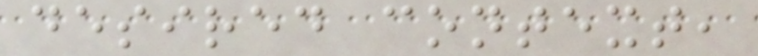desired context,
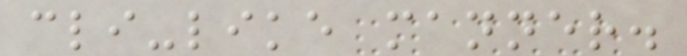cli-like manner.
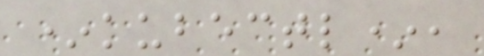*kubectl*,
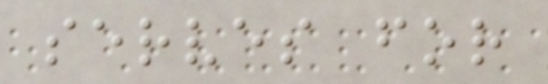serves for
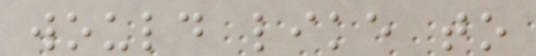would like to
